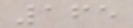165
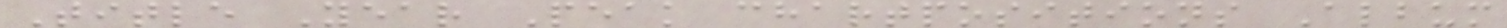Title Year Peak chartpositions Album
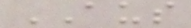AUS
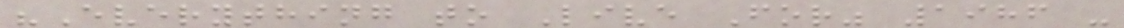"Everything to Live For" 1986 -
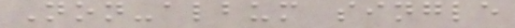Non-album single
